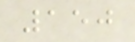150
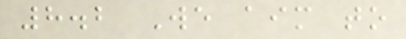8.2 We aim to
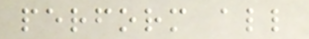perform all
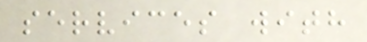services with
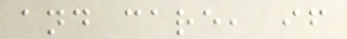and care, if
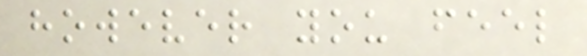however you feel
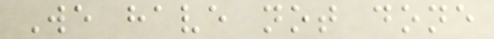We have not done
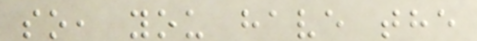so, you have the
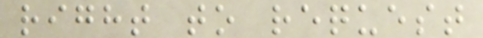right to request
